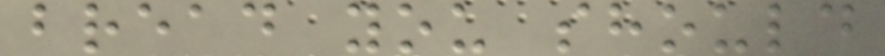bread you should
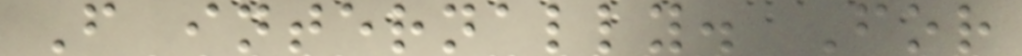F internally. For
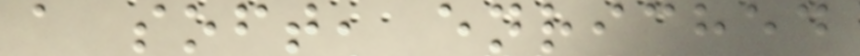a soft, enriched
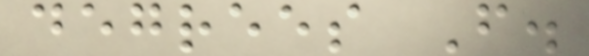degrees F.
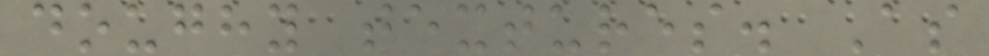doughy textures. As
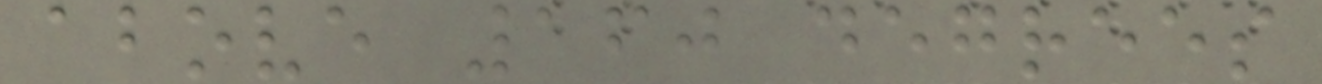above 160 degrees
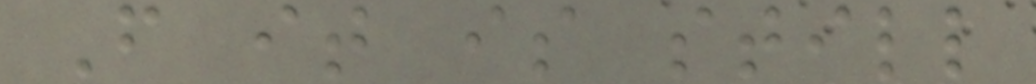F it is still
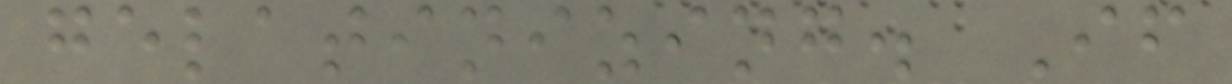gelatinizing. If
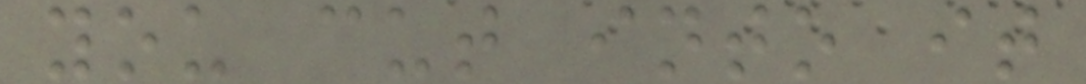you cut into it
